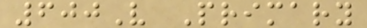600V Primary
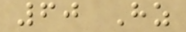60 Hz
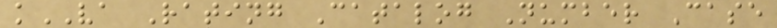kVA Rating Catalog Number Case
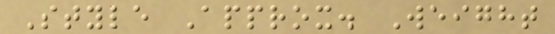Style Approx. Weight
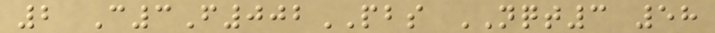2 C3F002PBS NQT3 58
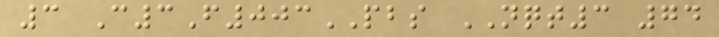3 C3F003PBS NQT3 74
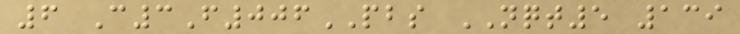6 C3F006PBS NQT5 139
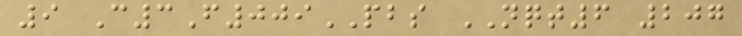9 C3F009PBS NQT6 207
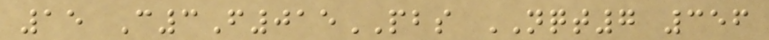15 C3F015PBS NQT7 356
